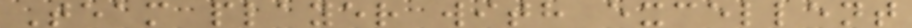Team player with excellent
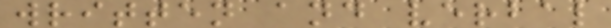written and verbal
